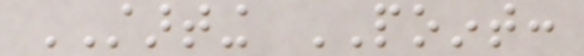STARTING POINT:
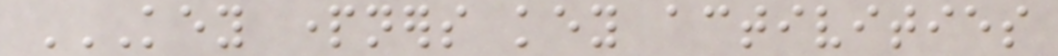KEY PARTNERS KEY ACTIVITIES
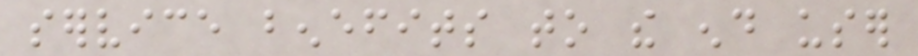service benefits to the end user
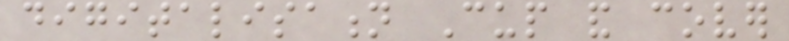digitalisation Cup and cover
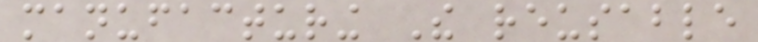manufacturing The reusable
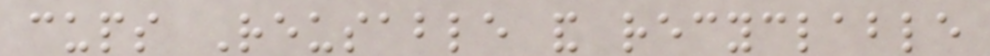cups Reusable and recyclable
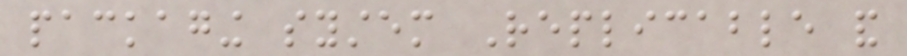packaging system Replicable and
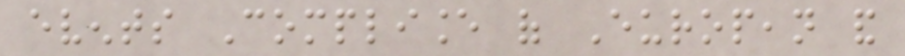events Compliance of European and
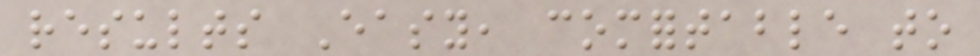results Easy, comfortable to
